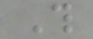This
